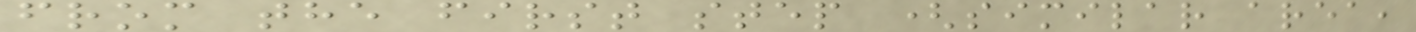from the first step (similar area,
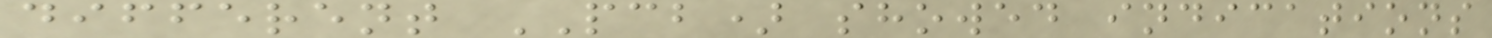different PCB) showed indications
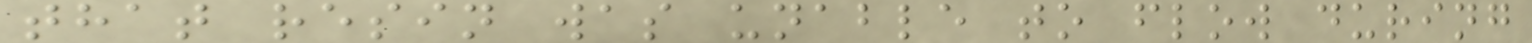that resin was unable to flow during
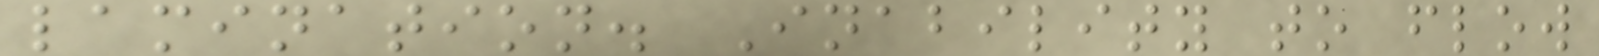lamination. Inability to flow
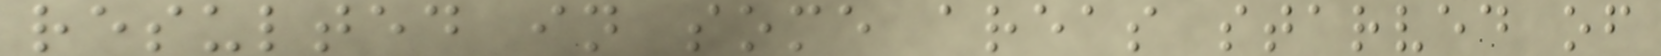resulted in some areas starved of
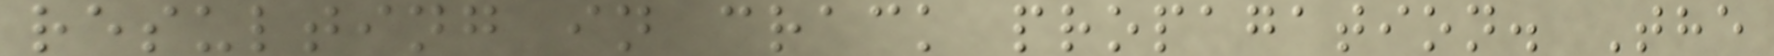resulting in crack propagation. The
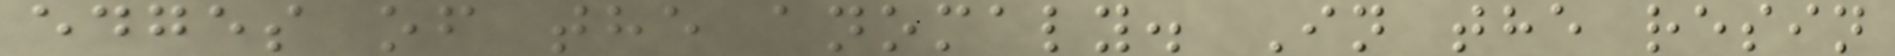edges of the anomaly. In the resin
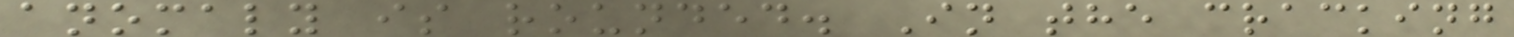anomaly is rounded. In the cracking
